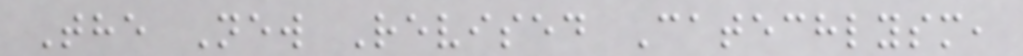The New Revised Catechlysm,
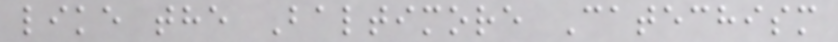like the Baltimore Catechism
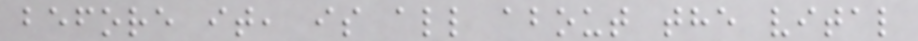before it, is all about the vital
